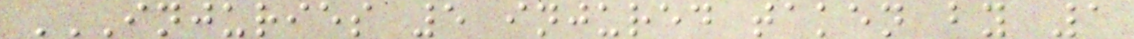INJURIES 5 INJURED TAKEN BY 1
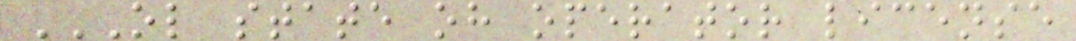OL STATE OH OPERATOR LICENSE
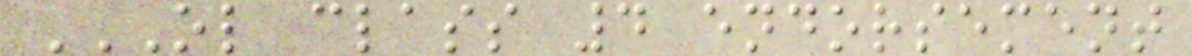OL CLASS 4 ENDORSEMENT
